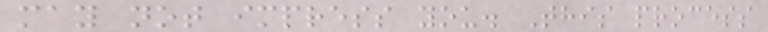may not impress you. This process
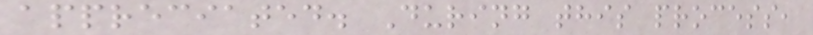appreciated. During this process,
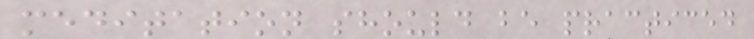meditation should be practiced
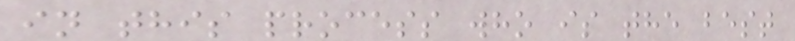in this process who is the best
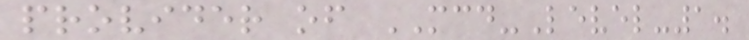provider of MCD-Level-1.
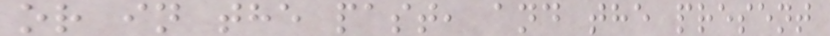or in the past, and the present
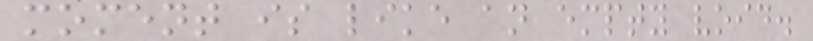moment is like an empty void.
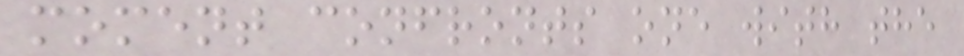moment confronts one with the
